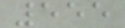555
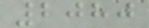2080
